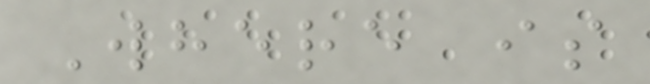Where is
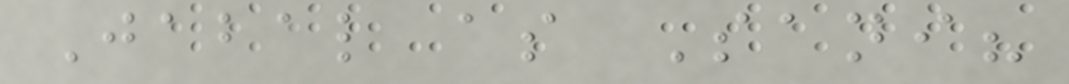Jabal as Sani?
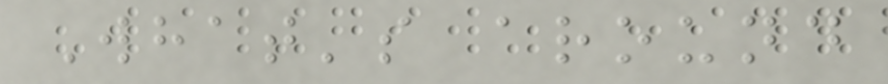What's around
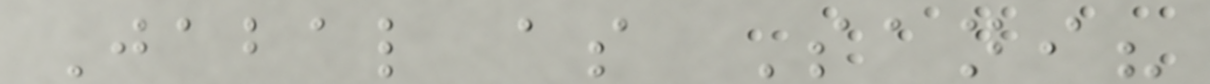Jabal as Sani?
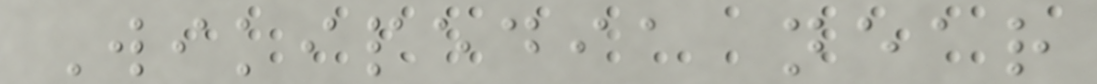Wikipedia near
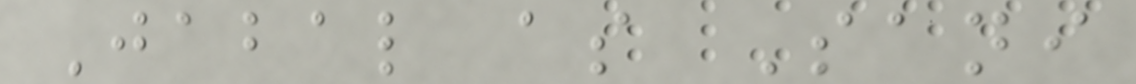Jabal as Sani
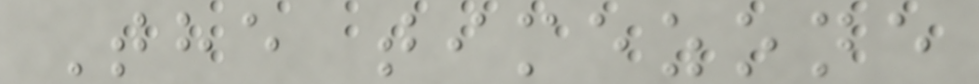The timezone
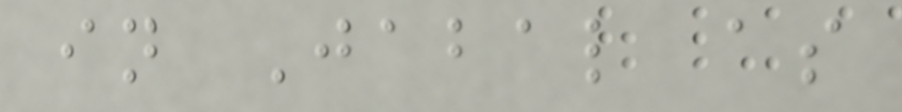in Jabal as
